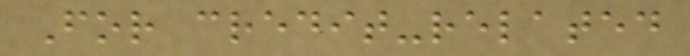For credit-related
